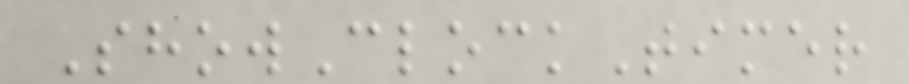ShowClockTimer
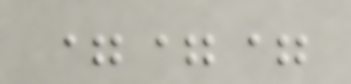===
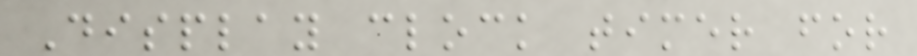Display clock timer for
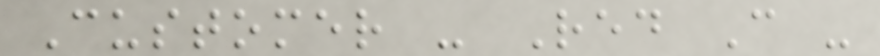Customer - Red C -
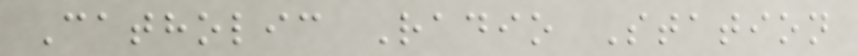Catholic Radio Station
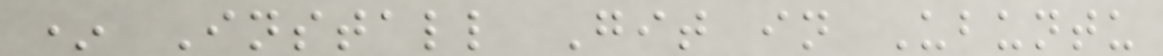* Install Git in Ubuntu
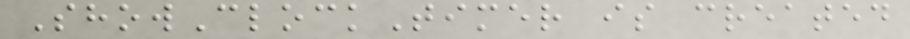ShowClockTimer is created
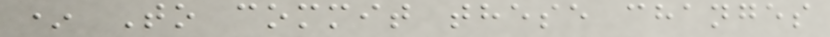* To commit these changes
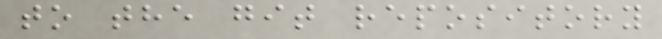to the git repository
